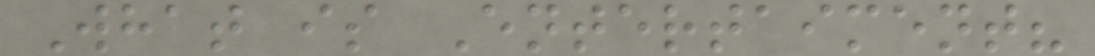What is Entertaiment?
